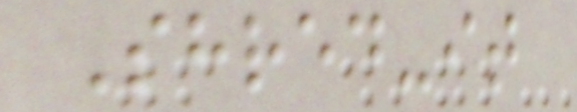Shred-it
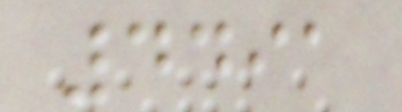4491
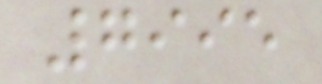7995
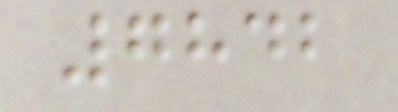7842
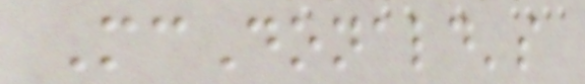McDonald's
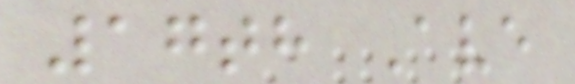17th Ave
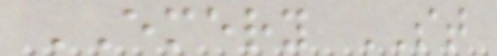EMERY ST
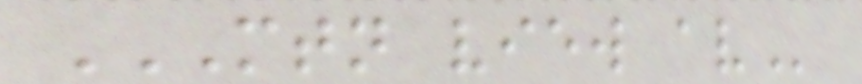MTN VIEW AV
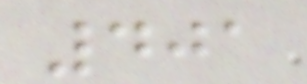401
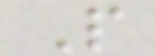P
